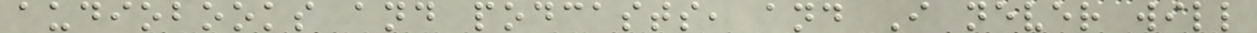audiobooks and podcasts, and I never will
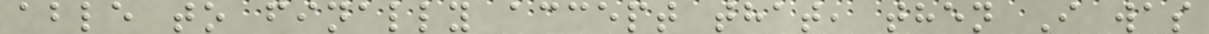able to finally accept that, then I was
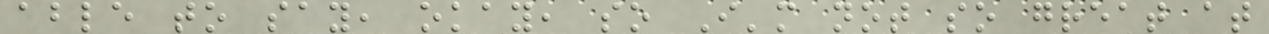able to say, okay, so I'm not so great at
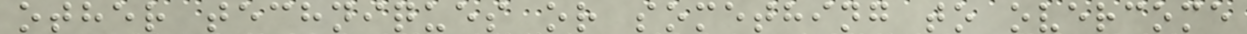other techniques or something to overcome
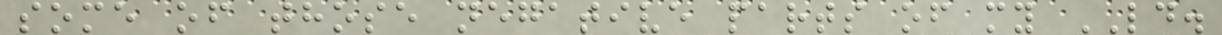some of those negative parts of my LD.
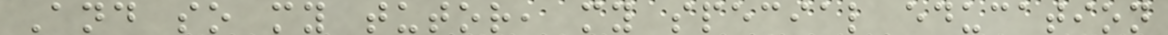And so my tutor, my special education
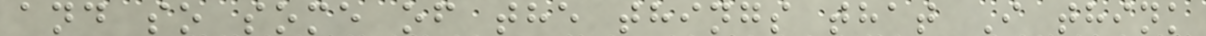and so some of the things that I think
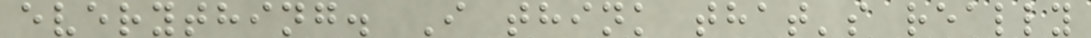everything. I think that's really
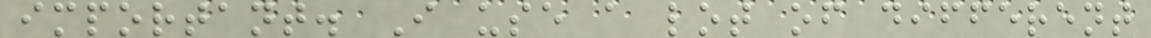important. I use a lot of different
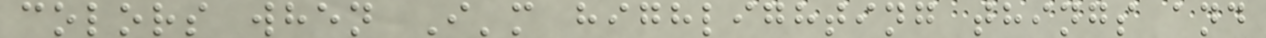colors when I'm highlighting things and
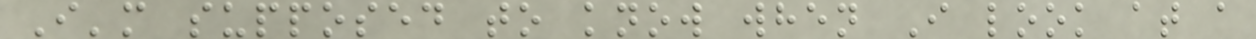I'm supposed to know when I look at a
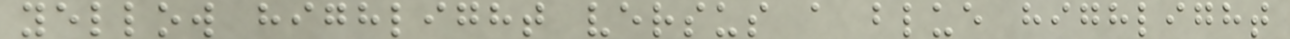yellow highlight versus a blue highlight
